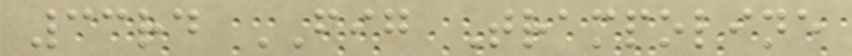33rd FIG Trampoline
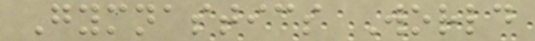Gymnastics World
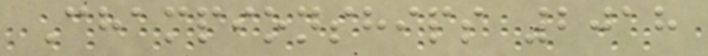Championships 2018
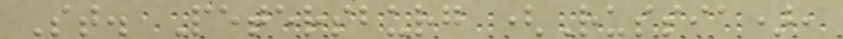St. Petersburg (Russia),
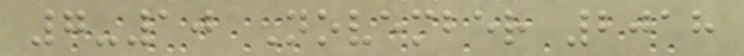7-10 November 2018
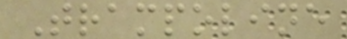Trampoline
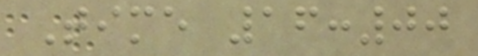Time 16:00
